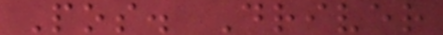Pos. Driver
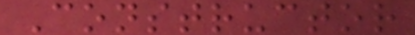Constructor
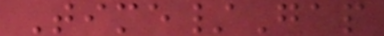Time/Gap
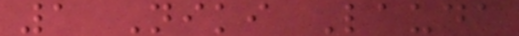1 Niki Lauda
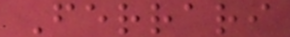Ferrari
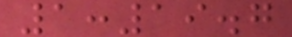1:19.7
